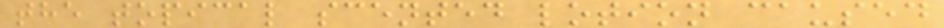the topical scented lotion caused
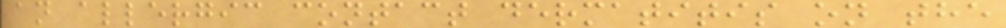an allergic contact dermatitis on the
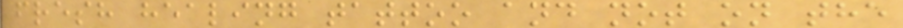fresh healing tattoo and not on the
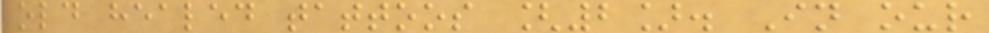old healed tattoos [2]. In our
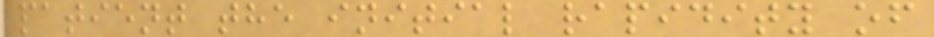patient the initial rapidity of
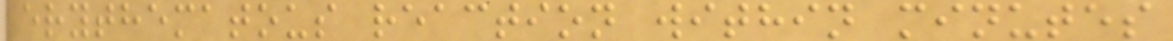erythematous reaction within minutes
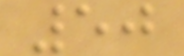50
